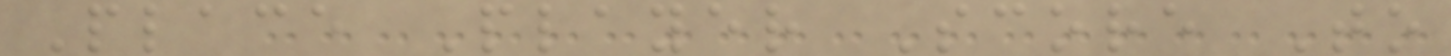Place Player Score To
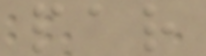par
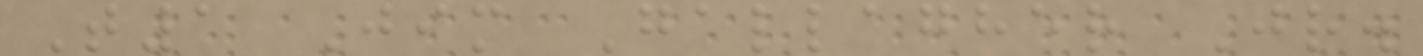T1 Jim Gallagher Jr.
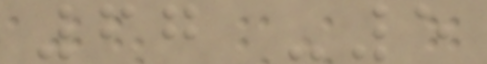67 -5
